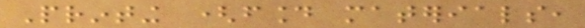Printing (found materials,
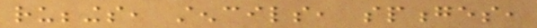rubbings, stencils, sponges,
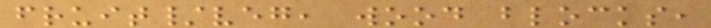fruit/veg, wood blocks,
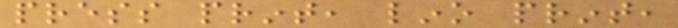press print, lino print,
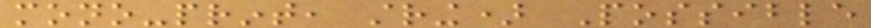mono-print, string) Possible
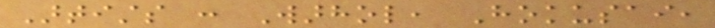Artists : Warhol, Hokusai,
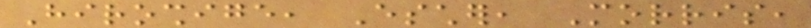Hiroshige, Escher, Morris,
